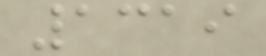1319
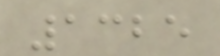1325
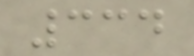334
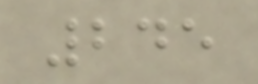245
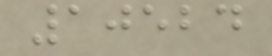10524
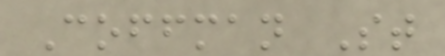Coffman St
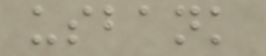usbank
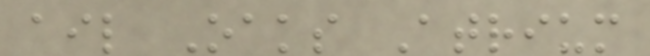ail Oaks Atrium
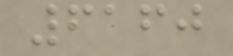6160
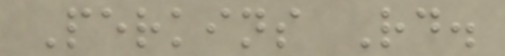Perkins Rd.
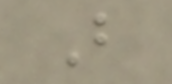B
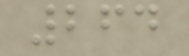264
